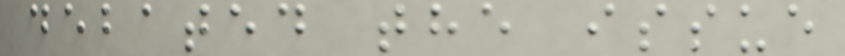debated the issue
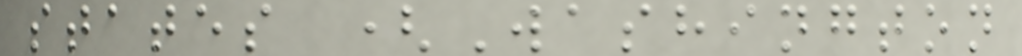states (Washington
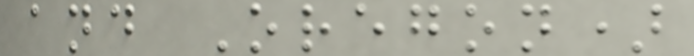and Oregon)
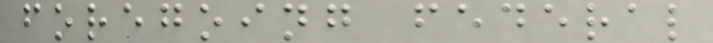foregoing federal
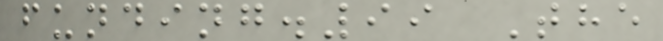funding.99 The
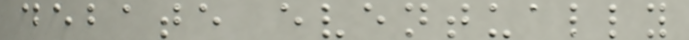debate eventually
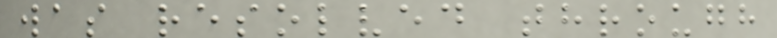was resolved through
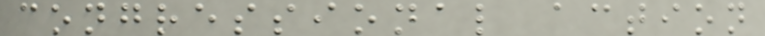congressional action
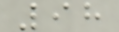98
